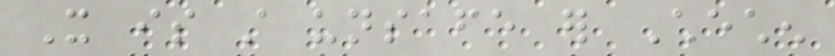It is still unsafe for Chechen
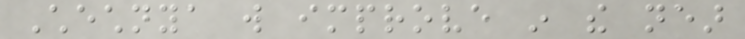Chechnya will improve in the near
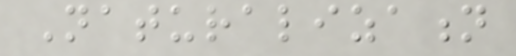Naturalization
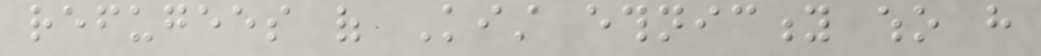refugees of Kist ethnicity who have
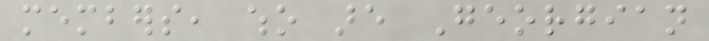members, who are Georgian
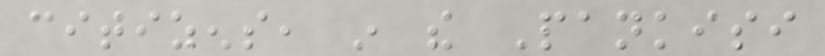citizens, in the Pankisi
